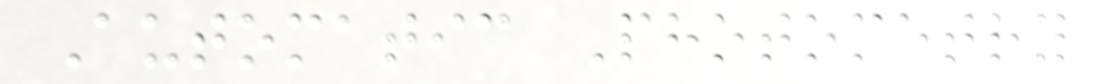Automatic Photometry
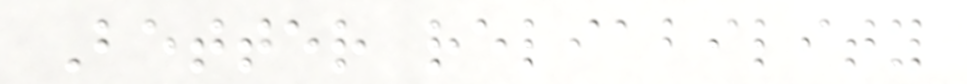Better reliability
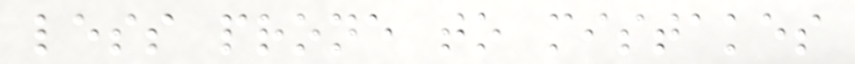less prone to mistakes
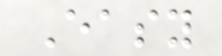Easy
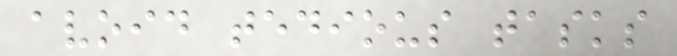avoid tedious tasks
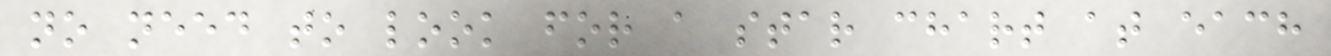no need to look for a star chart at each
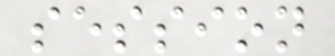session
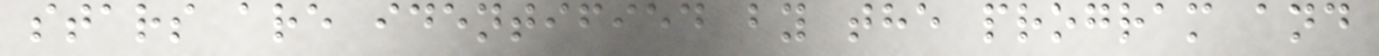stars are identified by the program and
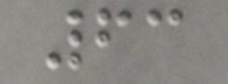63
